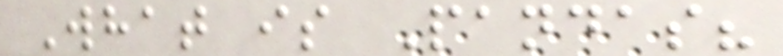What is Pandas?
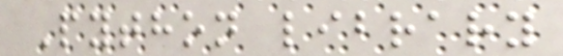Python library
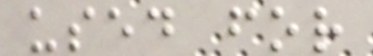used for
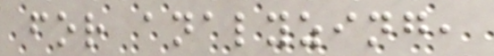for analyzing,
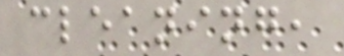cleaning,
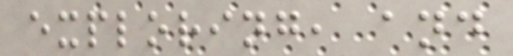exploring, and
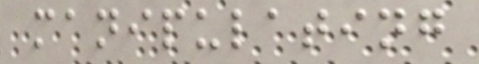manipulating
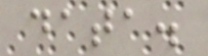data.
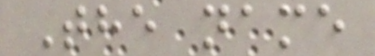The name
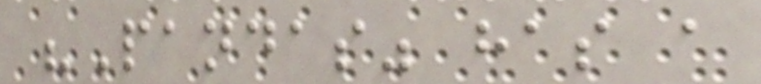"Pandas" has a
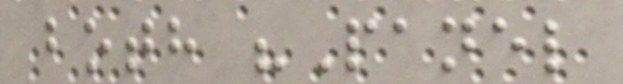both "Panel
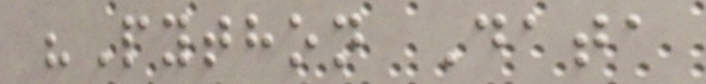"Python Data
